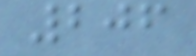206
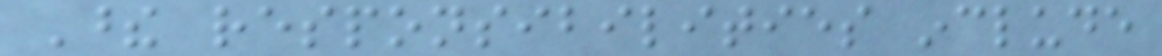These responsibilities include
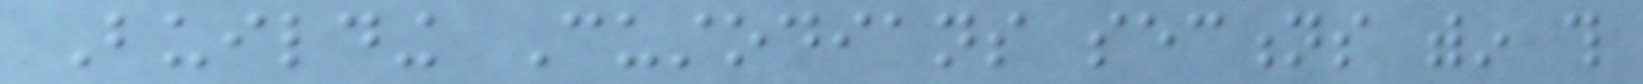Building Custodians sections within this
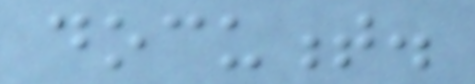document.
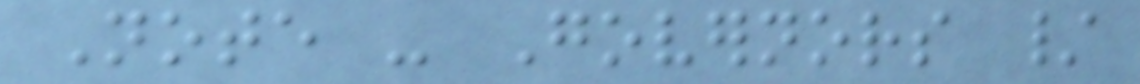Note - Governors /
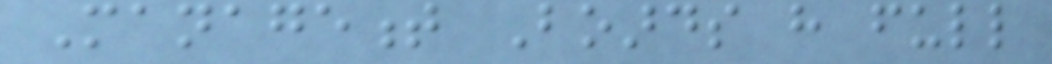Management Boards have full
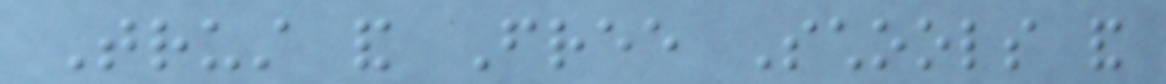Trust and Free Schools and
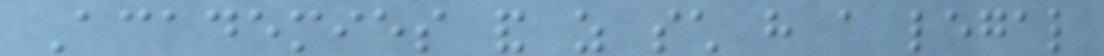Academies and as such have a legal
